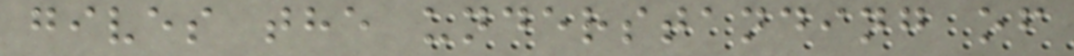gives the understanding of
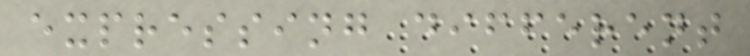expressing different
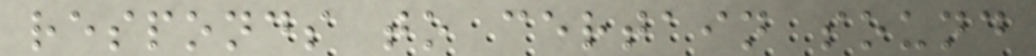responds to certain sound
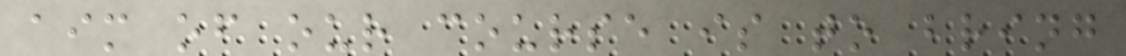aim of our course is to bring
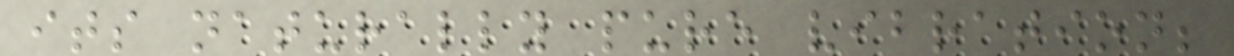its naturally pure vibration;
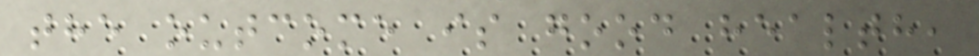the outcome is good health,
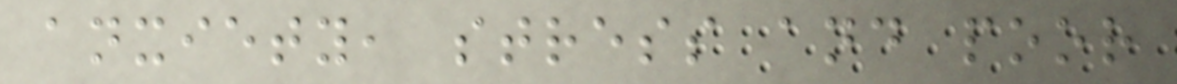anxiety, stress and poor
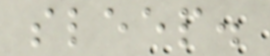sleep.
